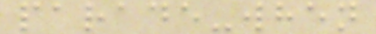parade-when
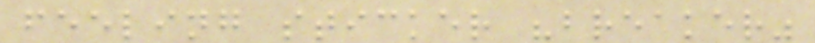feeling sticker "breaker"
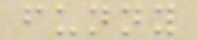funny
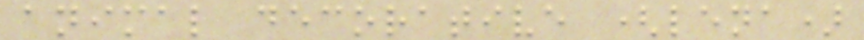animal decorative (lena)
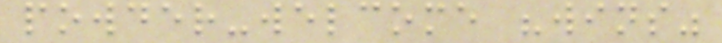powder-welcome "wins"
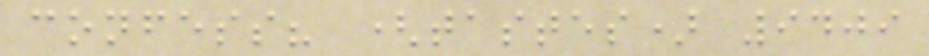confess? (tastes) 9409
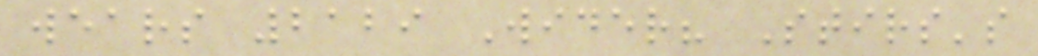wears 2129 Wider? Stirs's
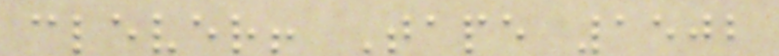clever! Tape 1502
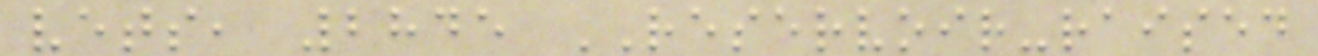vets, 2845 RESERVOIR-raised
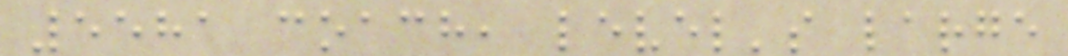5581 coach, level's large
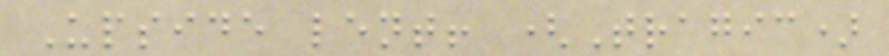Upside lent! (Tragic)
